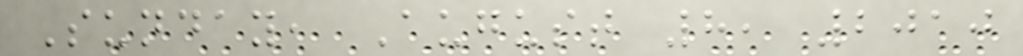Sunday, August 8, 2010
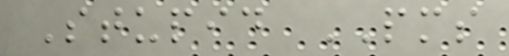Stupid PMS
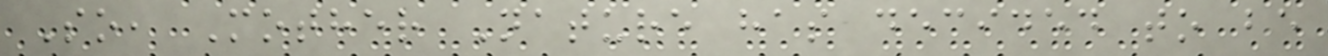So, Mother Nature has decided to be
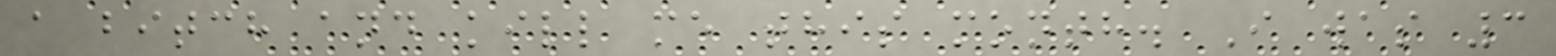a bitch and kill me this month. I was 3
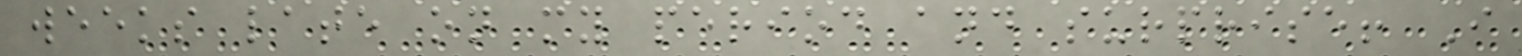weeks late on my period and surprise! I
